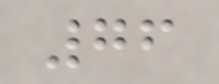76
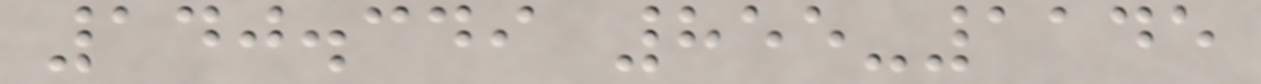140.349 855-1145
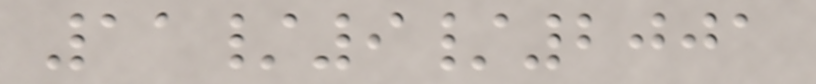11/9/2001
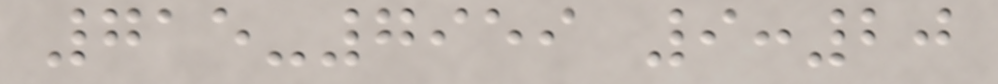715-7959 9:20
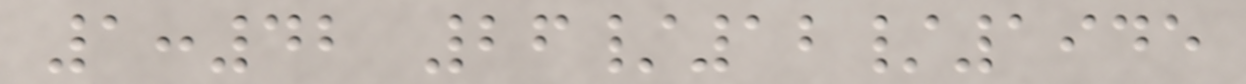1:42 26/12/1945
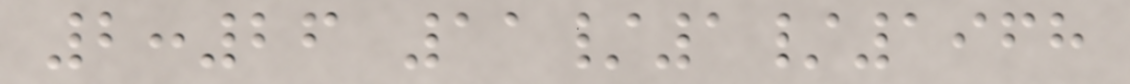2:26 11/1/1968
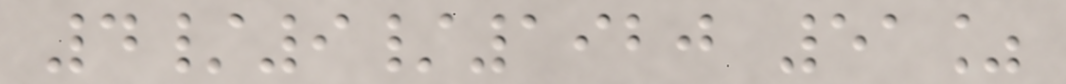4/9/1920 51%
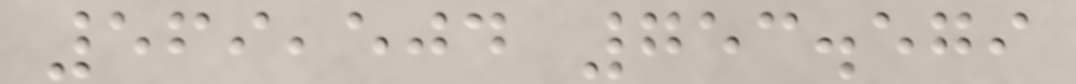569,504 753.579
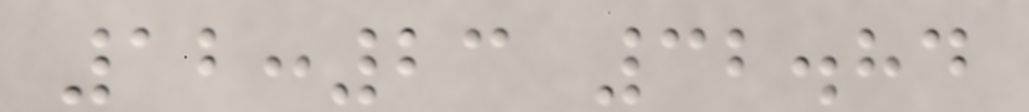12:23 32.84
